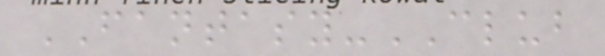FANTASY-CLUB
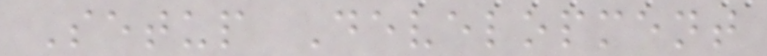Setup Development
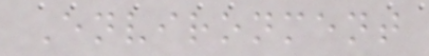Environment
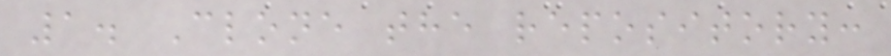1. Clone the repository:
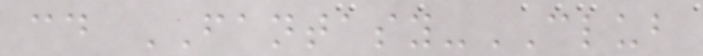cd FANTASY-CLUB
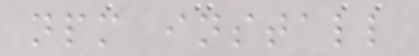npm install
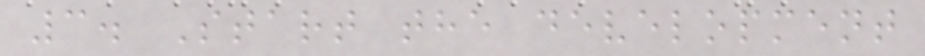3. Start the development
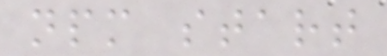npm start
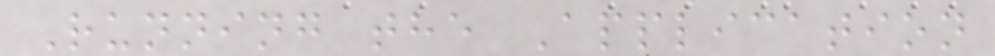Running the Application
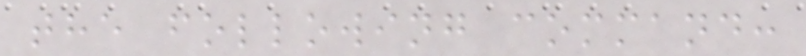the following command:
